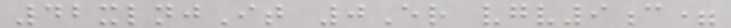42xlnjIt 0Er vgv9c=
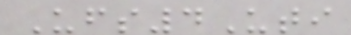Ufs4Uti
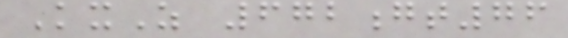KxZ 672gt76
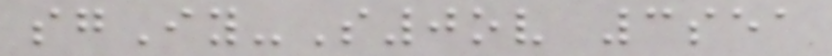sgIy-S0ov 3sea
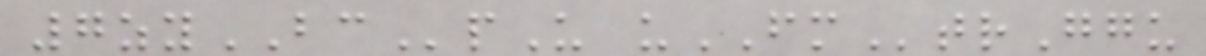7zyBCpU uFMtrGgu
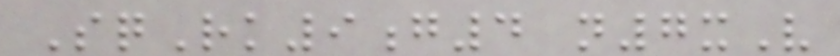SqRk9g4 n7xV
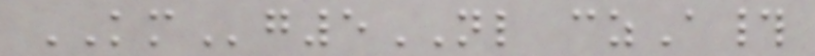KMg5NL czA#
